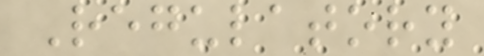Regulatory
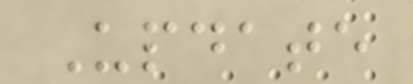Update
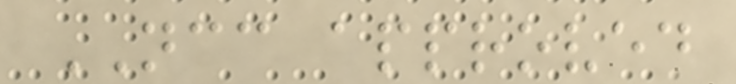NCC approved
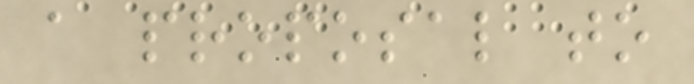a proposal to
